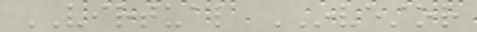VIRTUAL INVESTOR
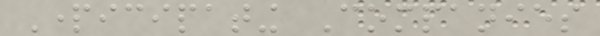Participating Companies
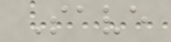Save
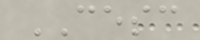CESC
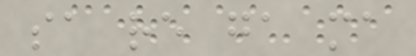sa re ga ma
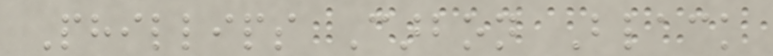Phillips Carbon Black
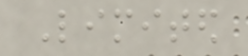Limited
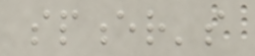spencer's
